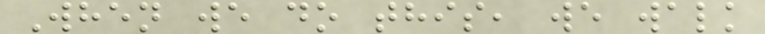When we do this, we walk
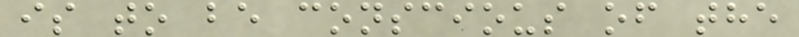is to be conscious of the
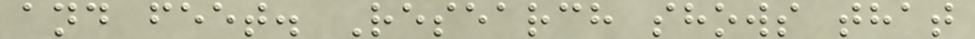and feet. Research shows that
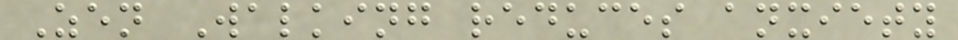Zen Walking reduces anxiety
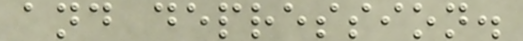and depression.
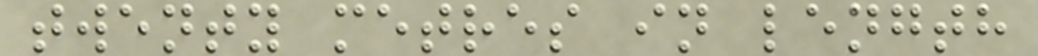twenty metres in length
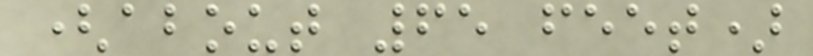(about 65 feet)
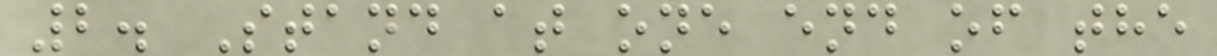2. Stand at one end of the
